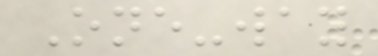One-way
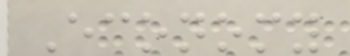Economy
